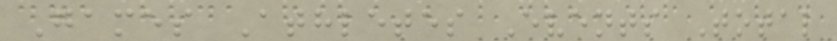Games Athletes Events Total
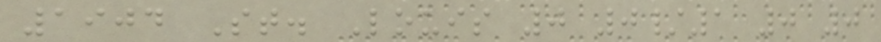1904 St. Louis 0 0/1 0 0
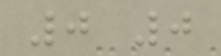0 0
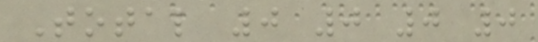Total 0 0 0 0
